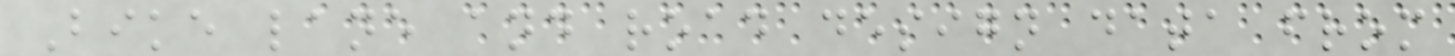Bike lane and road design data from
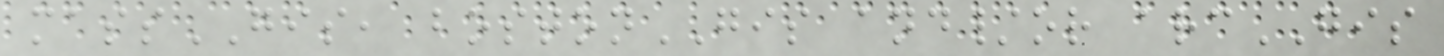massGIS, bostonGIS and/or arcGIS
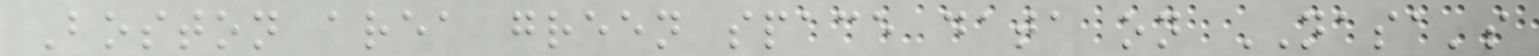Boston area green space data on NASA's
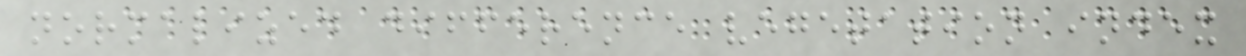normalized difference vegetation index
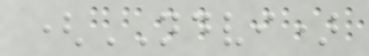(NDVI)
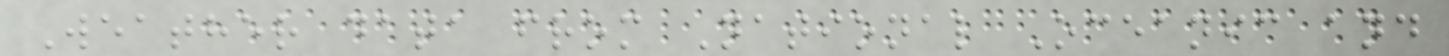Weather data from National Oceanic and
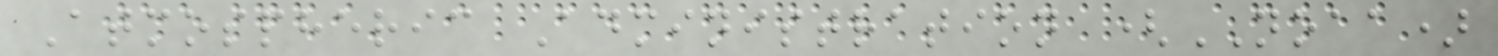Atmospheric Administration (NOAA)
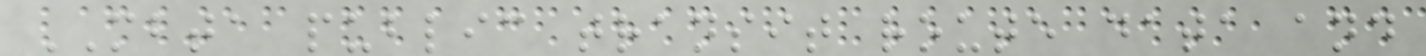MBTA public transit route data and
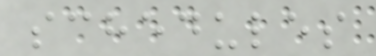schedules
